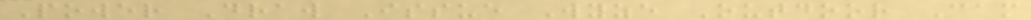Power Draw Issue Wyze Outdoor Cam
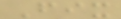Fix
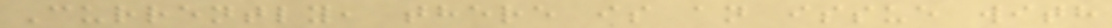Currently, there is an issue with
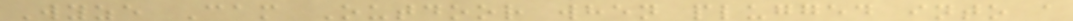Wyze Cam Outdoor when plugged into a
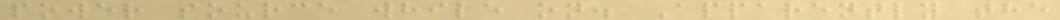power source while on. Apparently the
